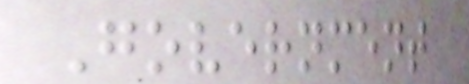Government
